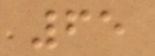65
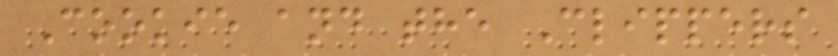Cookie and the Clippers
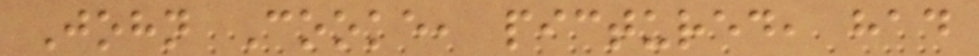John Cooke, pictured, had
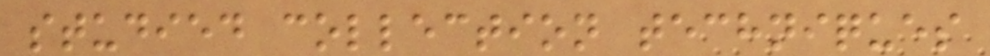studied collection techniques
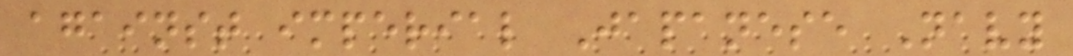against imperial Japanese Navy
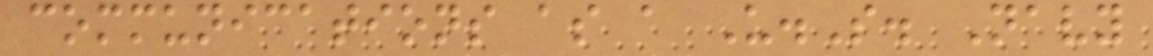communications as a U.S. Navy
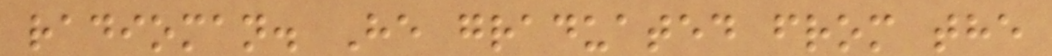radioman. He graduated from the
